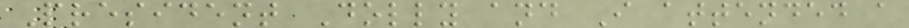President Dolly and I attended a
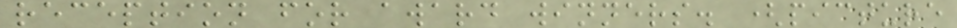reception for award winners. (picture
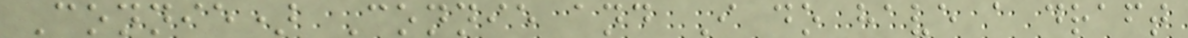Connie) Connie and I do have a draft
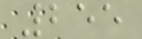255
